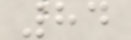84
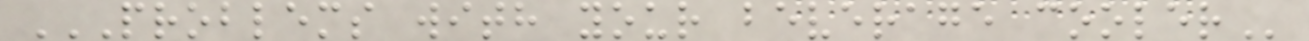PROBLEMS WITH YOUR BEVERAGE COOLER
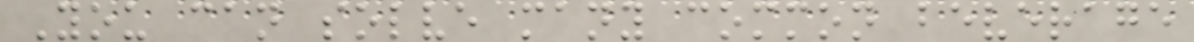You can solve many common beverage
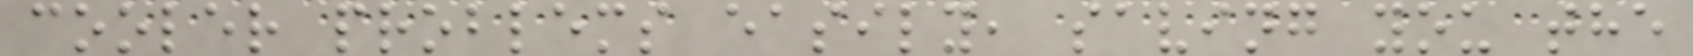cooler problems easily, saving you the
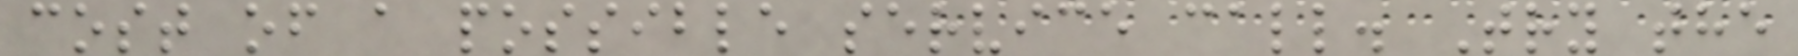cost of a possible service call. Try the
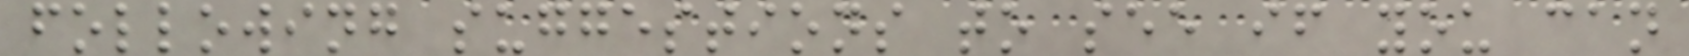following suggestions to see if you can
